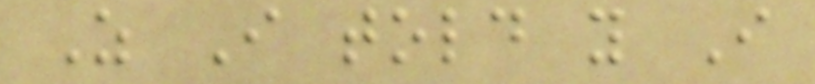As I told you I
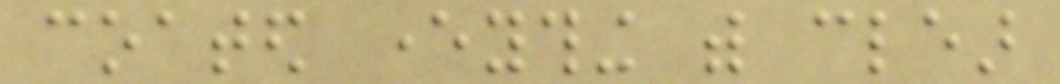coated everything with clear
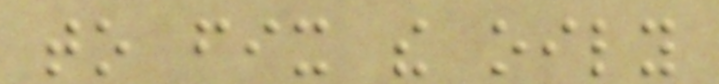to fix the oily
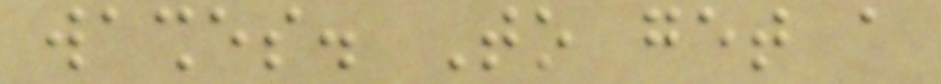washes. To get a
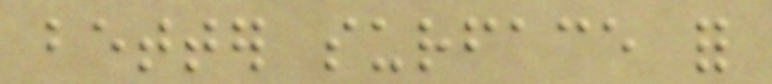better surface for
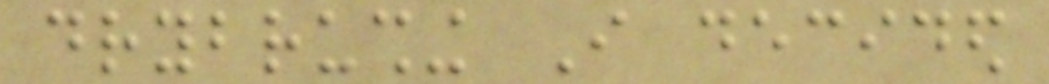drybrushing I decided
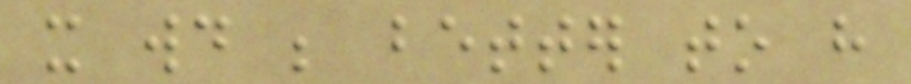it would be better to have
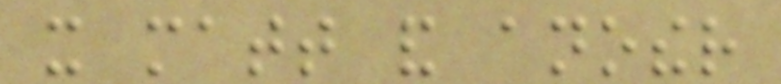it matt and another
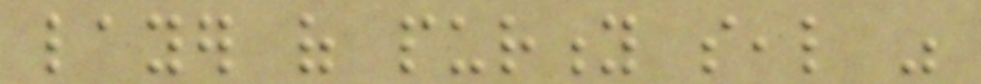layer of purity seal was
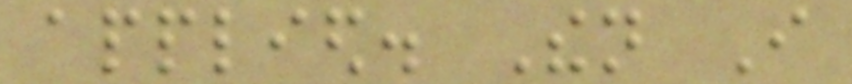applied. Then I
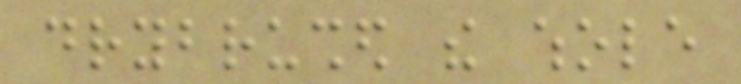drybrushed the whole
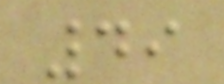49
